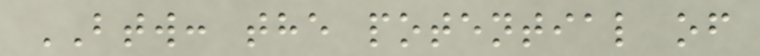BTW: the potential of
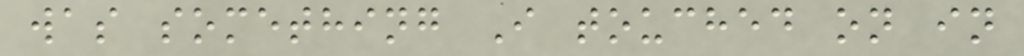was something I touched on in
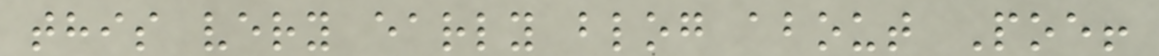this very early blog about Poe!
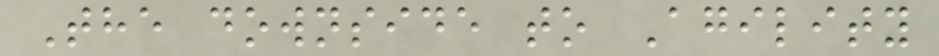The downside to Agility
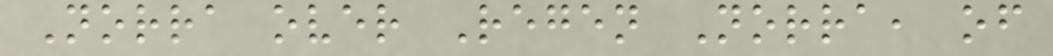Norra over Regen Norra, of
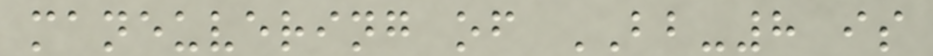maneuvering of BB-8 is
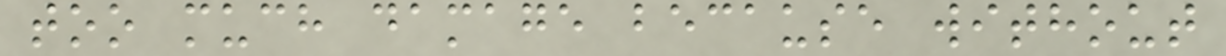too much damage because without
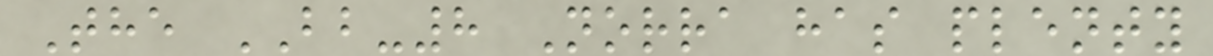The BB-8 Norra has plenty
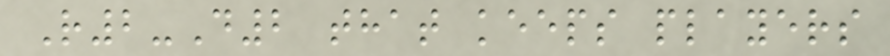R2-D2 that keeps players
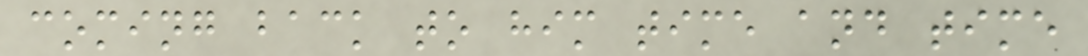coming back to him time and time
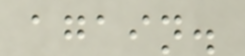again.
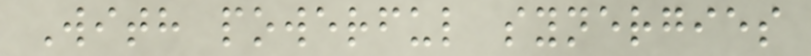With powerful synergies
